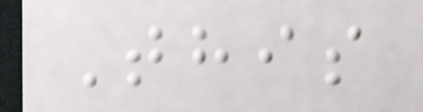This
